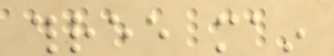three main
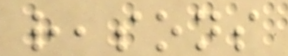reasons
